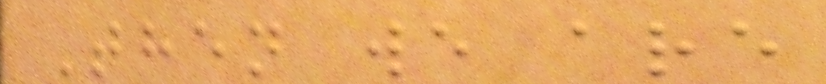Then we are
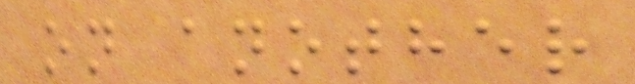on another
